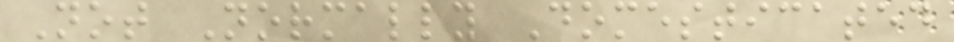Not Normally Domesticated
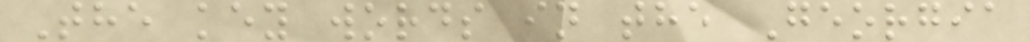The key words in the Georgia
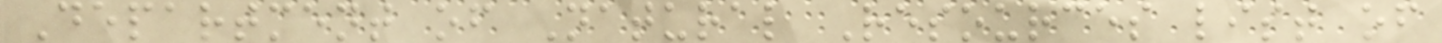Department of Natural Resources list of
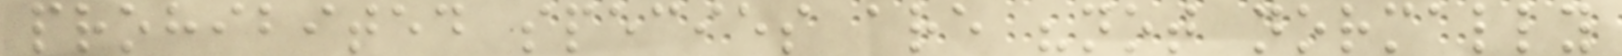prohibited species are "not normally
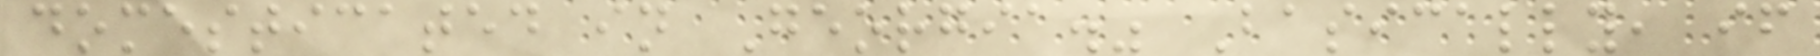domesticated in Georgia." Basically, if
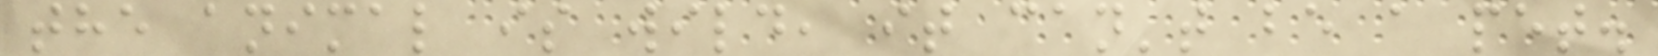the animal is wild, it can't be a pet.
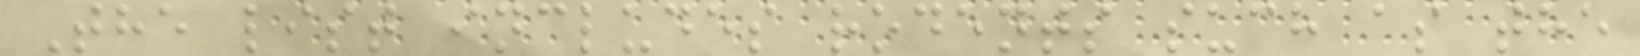The list includes rodents such as the
